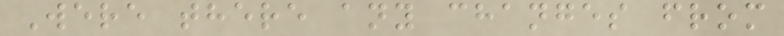Were there any changes from
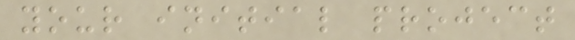your initial project
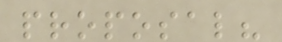proposal?
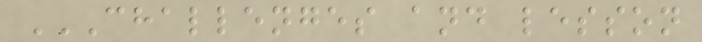CHALLENGES AND LESSON
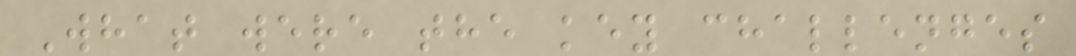What were the key challenges
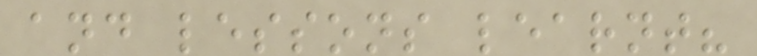and lessons learnt?
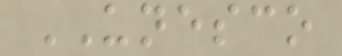UNESCO
